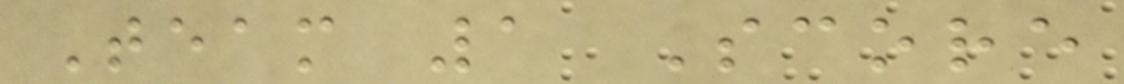Team 1 Score
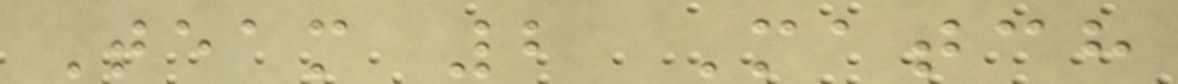Team 2 Match
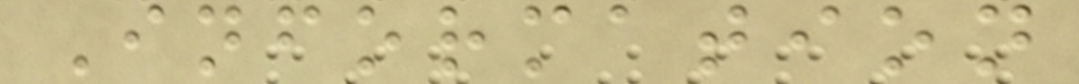Information
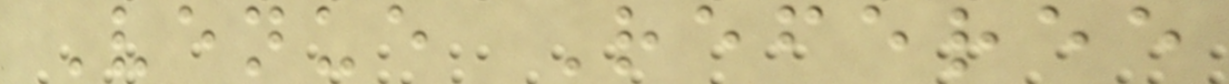Venue Referee
